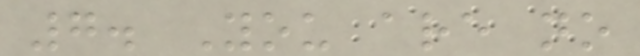7. You are no
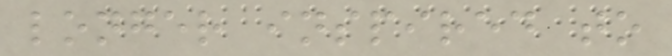longer inspired to
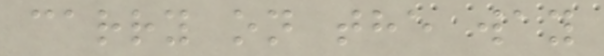carry on the way
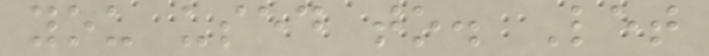you used to. Let
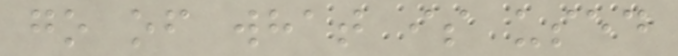go of what is used
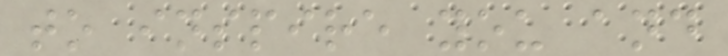to inspire you and
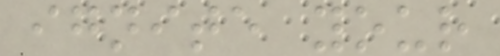ignite your
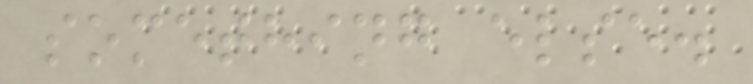something else.
